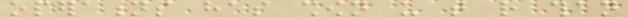operations has shown us that rather than
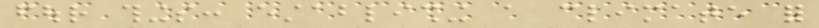four things: establishing a climate for
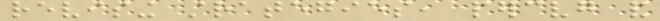revising strategies, perceiving and
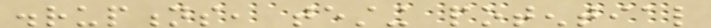disruptions, testing potential
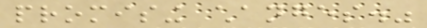promising changes."
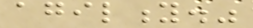agility."
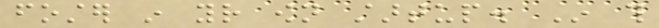foster in your own startup. In this
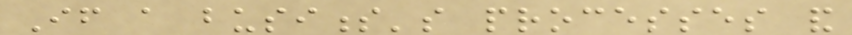If a business's processes and
